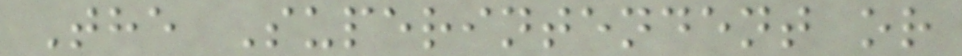The Superintendent or
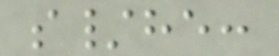s/he:
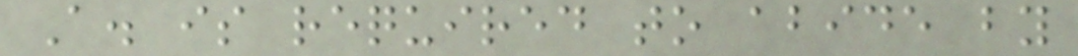A. is required to abide by
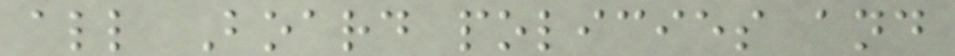all Board policies and
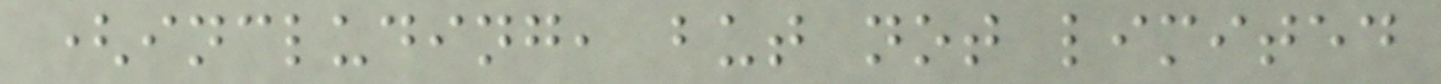(including, but not limited
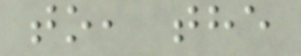to, the
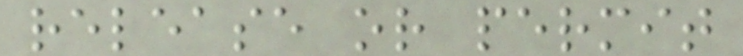release or permit
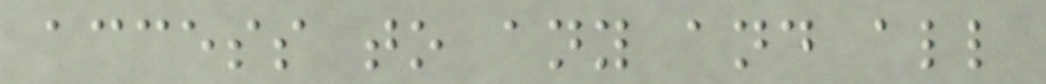access to any and all
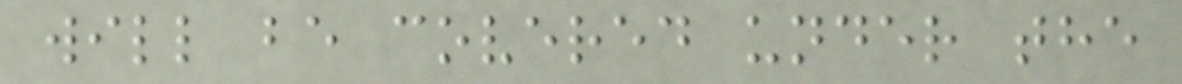will be covered under the
